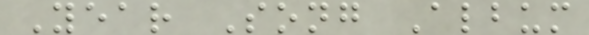Year Song Album
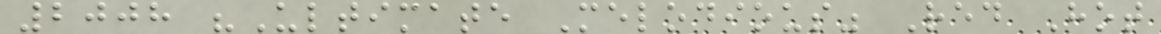2008 "Ultimate Melodious" Red Hot
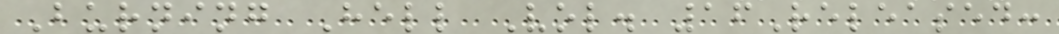Burning Hell Vol. 16Released:
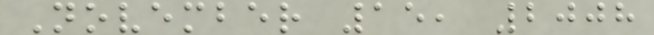November 15, 2008
